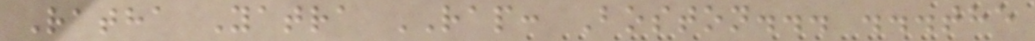Ratha Yatra RAP: Boston... ...the
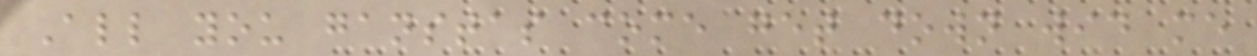All you ganstas come get down wid me
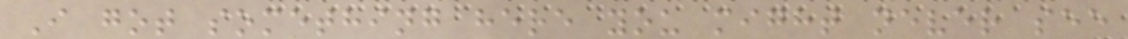I got something here you might never see
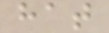hat
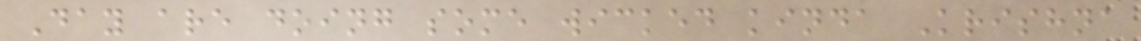Day are doing some wicked kinda Krishna
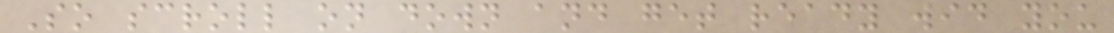So scroll on down and get ready wid you
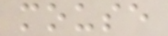mouse
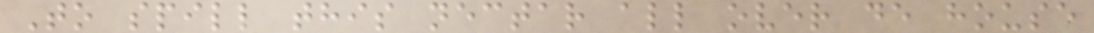To spill this nectar all over de house
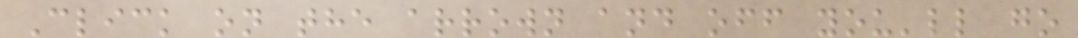Click on the arrown and off you'll go
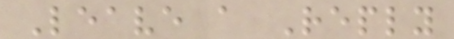Leave a Reply
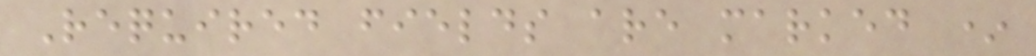Required fields are marked *
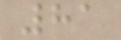81
